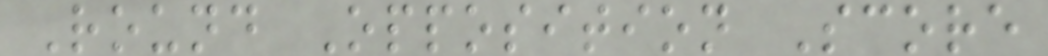Round Opposition Score
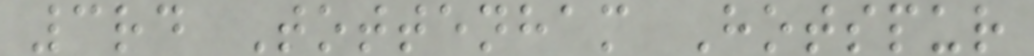3rd Tottenham Hotspur
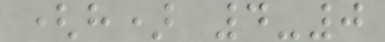(h) 4-0
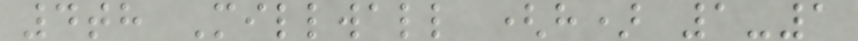4th Millwall (h) 1-1
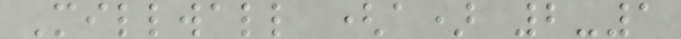Millwall (a) 2-1
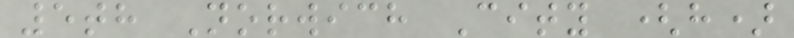5th Norwich City (h)
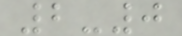2-0
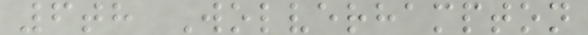6th Wolverhampton
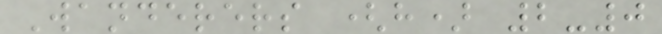Wanderers (h) 2-0
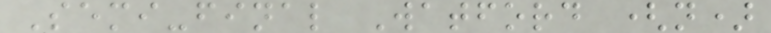Semi-final Watford (n)
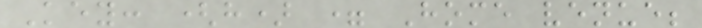Key: (h) = Home venue;
